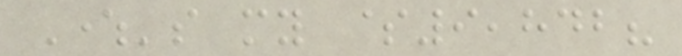Where's my $9,842?
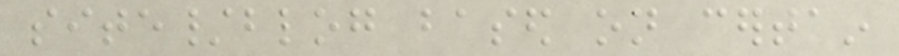site/blog based on certain
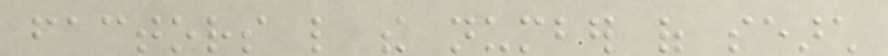factors like the number of search
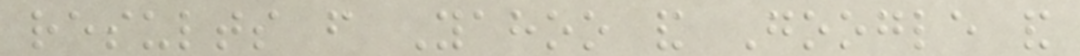results from Yahoo and Google and
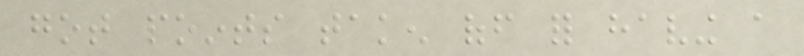got points taken off for having a
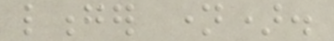longer name).
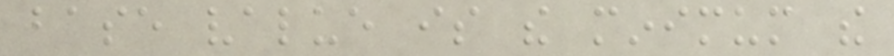base value is the minimum the
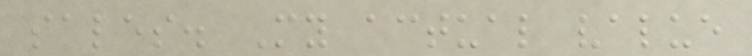sales. My actual value
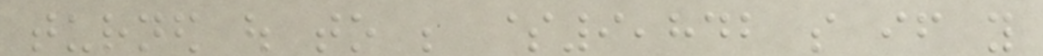turned out to be $9,842 so if you
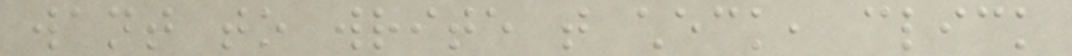want to write that check, click
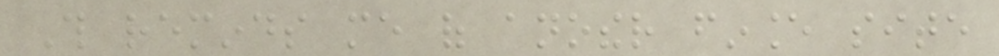This reminds me of another finance site
